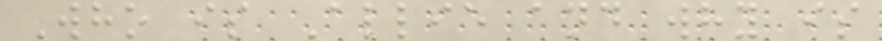Who is Allie and why is
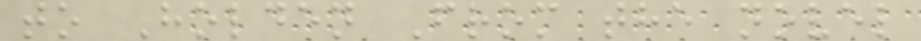to Holden From the novel
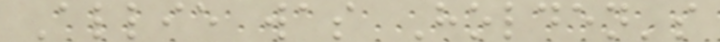Allie was Holden's
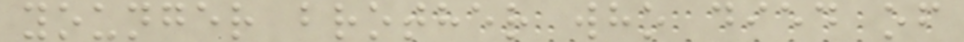younger brother who died of
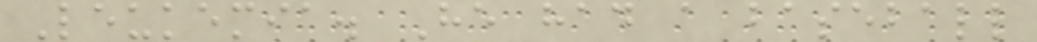Leukemia. He had a baseball
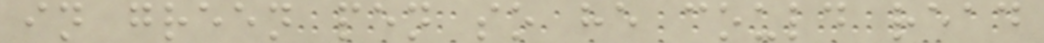in green pen so he could read
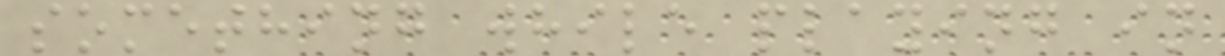something while playing in
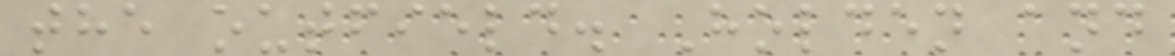the outfield. Holden and
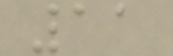11
